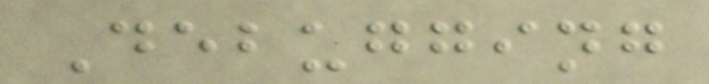Debugging
